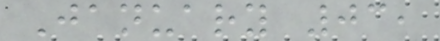January 03,
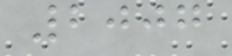2007
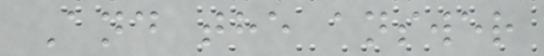And the answer
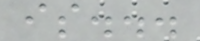is...
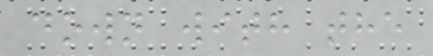down with the
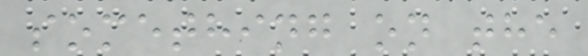something on the
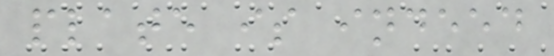plate is indeed
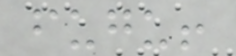fugu!
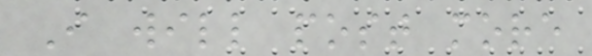I will post more
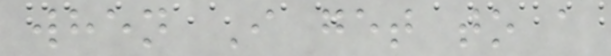when I get to a
